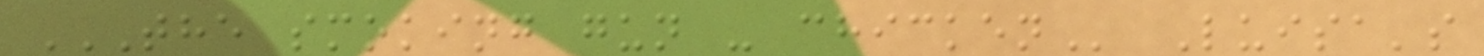THE SMOKING GUN - CHICKEN Luisa's
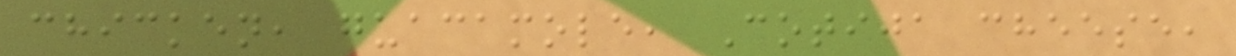chicken, guacamole, Cotija cheese,
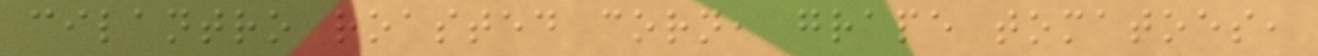cilantro roasted corn, grape tomatoes,
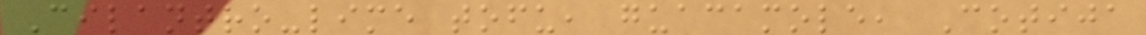Cilantro-lime tofu, guacamole, Cotija
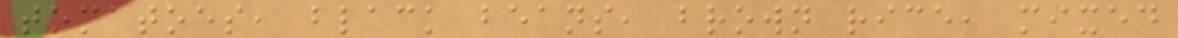tomatoes, black beans, brown rice, mixed
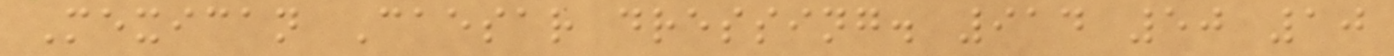Mexican Caesar dressing. 914 50 10
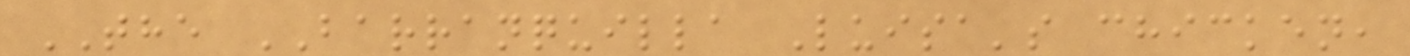THE BARRANQUILLA Luisa's chicken,
